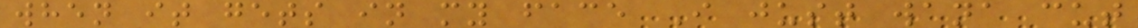when it gets in my face I just wana cut
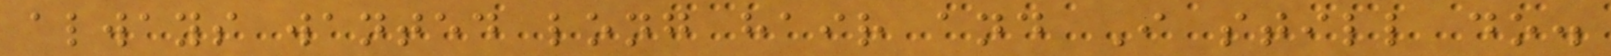always wanted long hair and I still do.
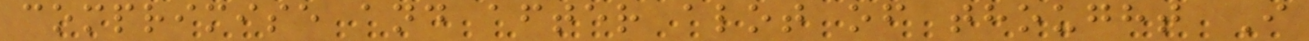comprimise and after alot of thought I
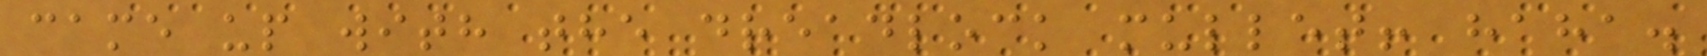came up with the dreadlock mullet! haha.
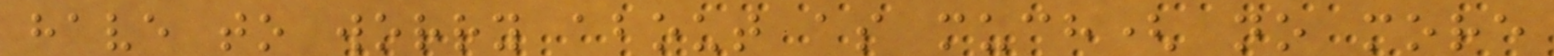have to worry about as much( no more
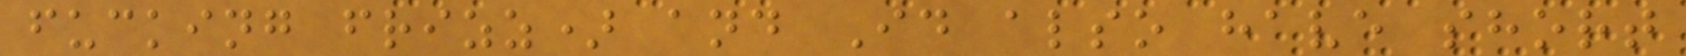fucking frizz) and Id also have short
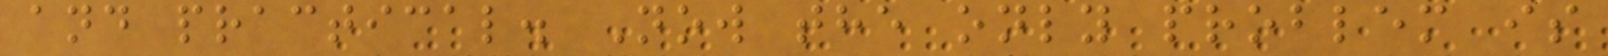and practical. Now the only problem is
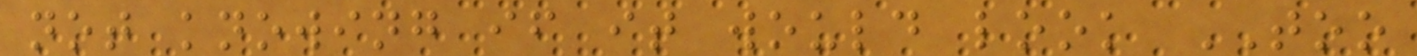not knowing if it would look TOO
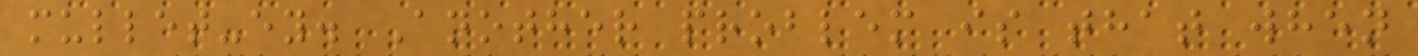mullet-ey. Another problem is that when
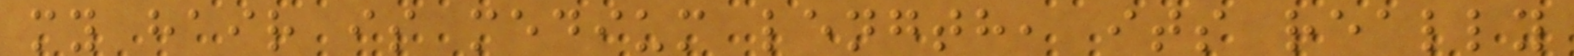my hair is medium length, its really
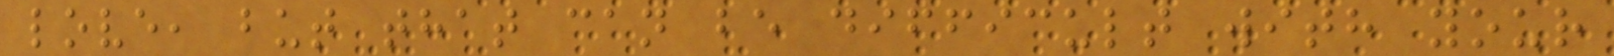love, but that can be difficult with your
